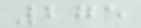275
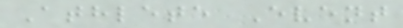Athlete Event
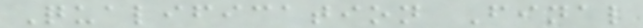Qualification Final
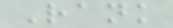Rank
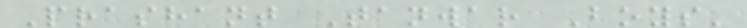Prashant Tanwar Boys'
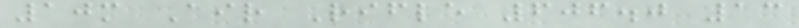10m Air Rifle 606.0 13
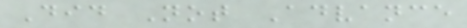Did Not Advance
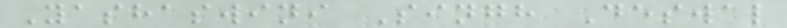Yashaswini Singh Deswal
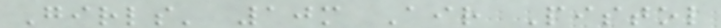Girls' 10m Air Pistol
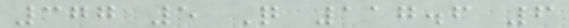377 5 Q 117.6 6
